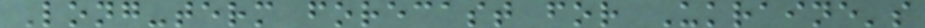Long-term forecast for Ukraine's
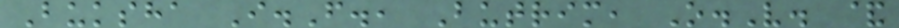Buksha I.F., Butrim, O.V. &
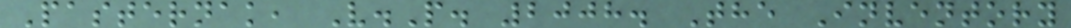Pasternak, V.P. 2008. The Inventory
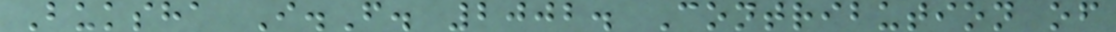Buksha I.F. 2002. Contribution of
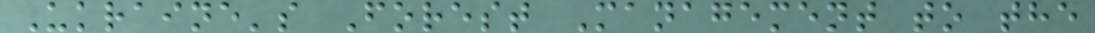Ukraine's Forest Management to the
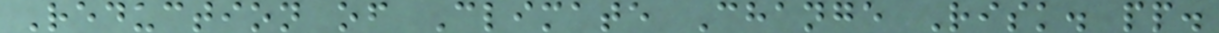Reduction of Climate Change Risk. pp.
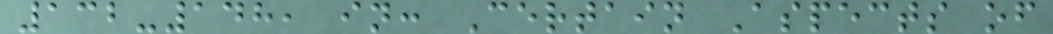132-148, in: Certain Aspects of
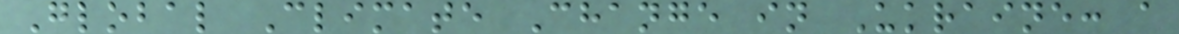Global Climate Change in Ukraine: a
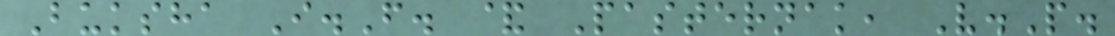Buksha I.F. & Pasternak, V.P.
